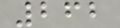262
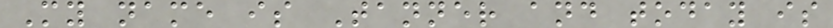My name is Tanner and today is
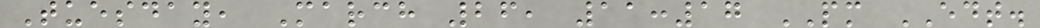Tuesday, March 26, 11:17 PM EDT.
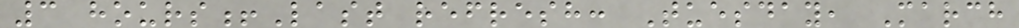3 hours!Last refresh: Tuesday, March
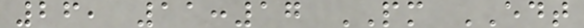26, 11:17 PM EDT
